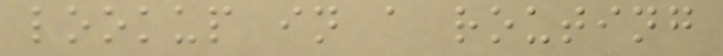lookup in a routing
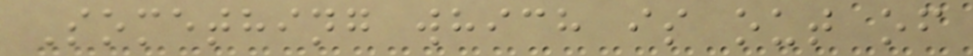Something which is out of
